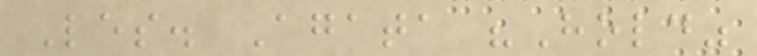Les. Agata "Hold"
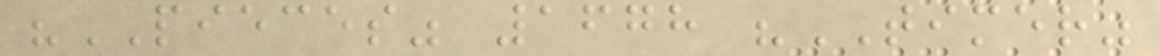"PIECES" 1678 "TIMER"
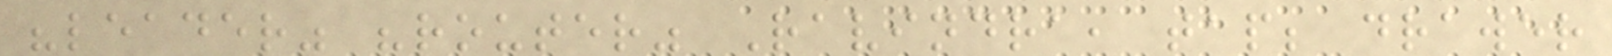"leader" "router" Ravindra, tap; drawer
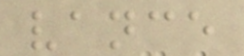vance
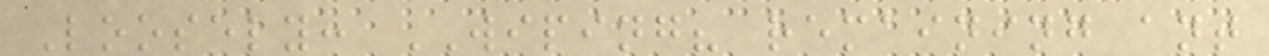Loosely: WIPING? remaining ant
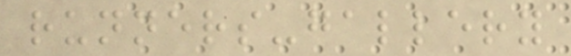runners-gallery
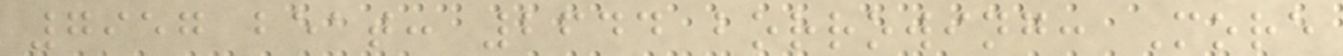7957 beat: 2644 borrowing: More
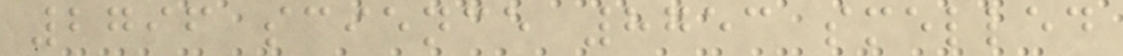2796 science 8753 smelled
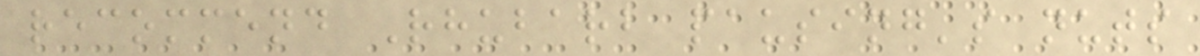recommend Rhubarb pausing's nuts
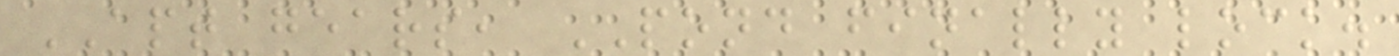APT gears, POND finally lock.
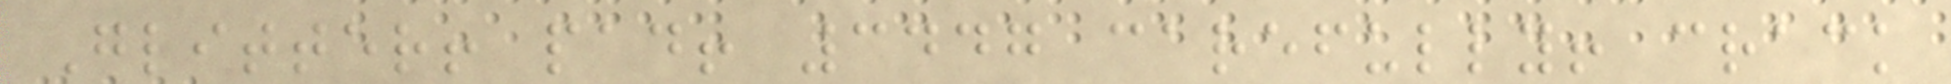Glitter! pad! 3447 carefully! crack
